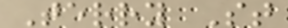Terry St
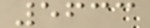5633
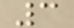3
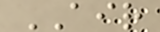AIR
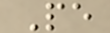Pe
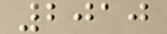2010
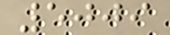5009
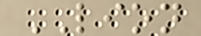LION
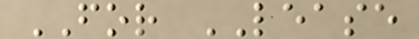FOR LEASE
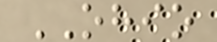OHIO
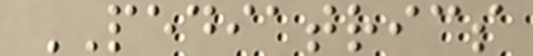PEDIATRICS
